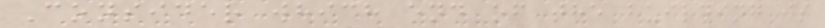Consider which end of the building is
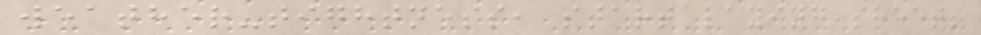weather-tightness, start laying sheets
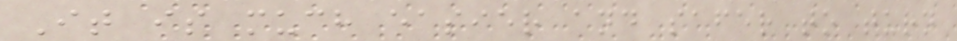It is much easier and safer to turn
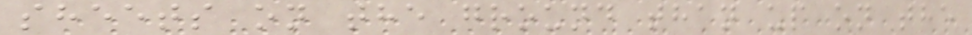sheets on the ground than up on the
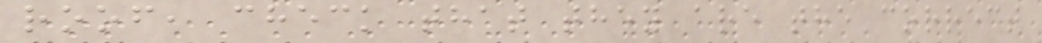roof, check that they are the correct
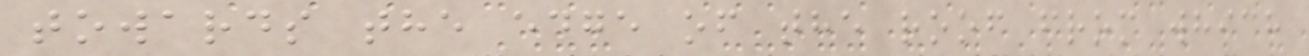towards the edge of the roof from which
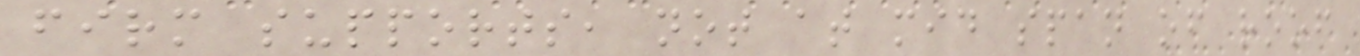firm supports, not at mid span of roof
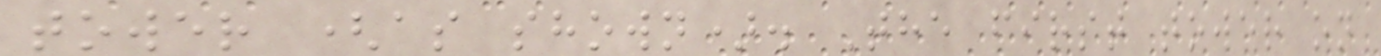tower (as shown). The first tower on
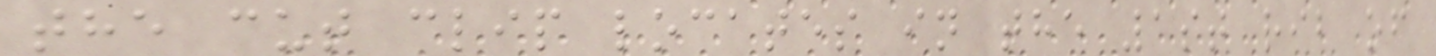the cut clip locates in the 1st rib of
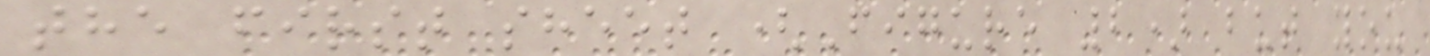the first sheet (Figure 2) but you
